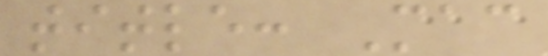title: Mac
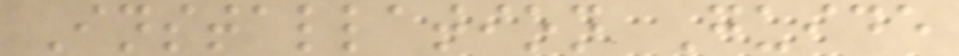Installation Guide
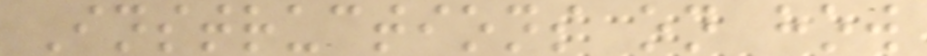Instructions on how
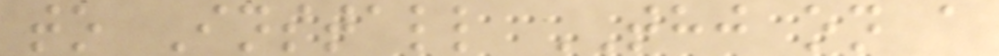to Install THJ on a
